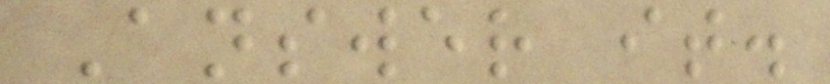Answer it.
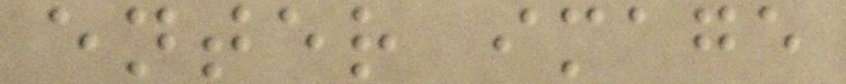enter image
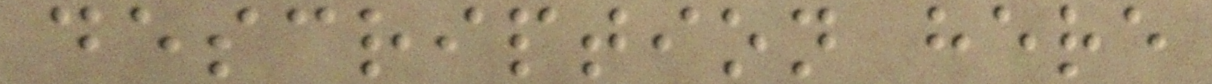description here
